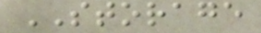STORAGE
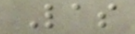Las
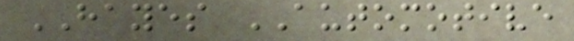HAYES AUTOMOTIVE
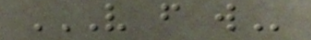V F W
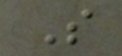S
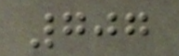707
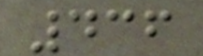436
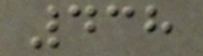438
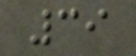39
